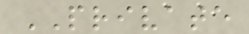PRIVATE
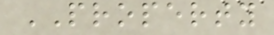PROPERTY
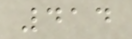414
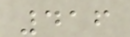416
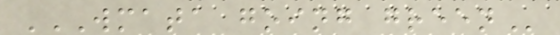WMATA GOING GREEN
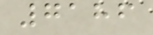7186
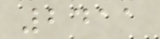2411
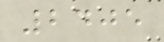2405
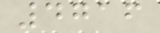4716
